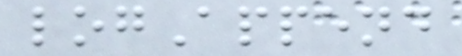logAppend
